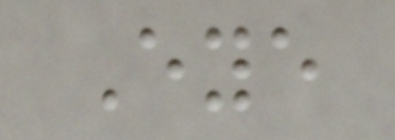Eye
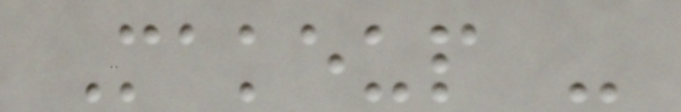Makeup -
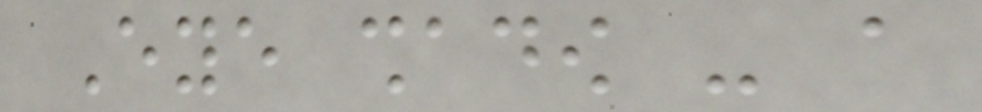Eye shadow - a
